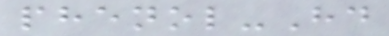phenol-Hd
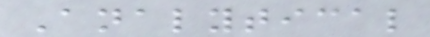Analytical
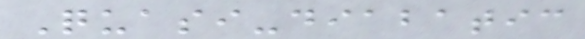Quasi-diabatic
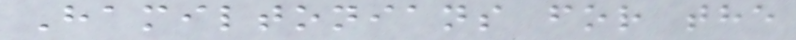Hamiltonians for the
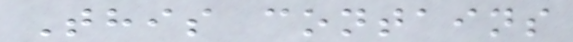This contains
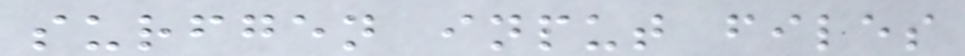surfgen input files
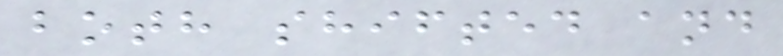both shifted and
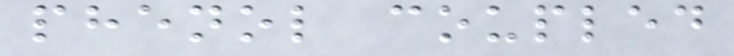phenol coupled
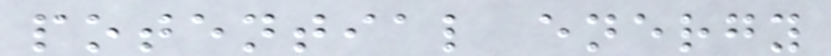potential energy
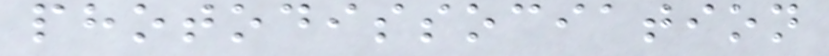photodissociation
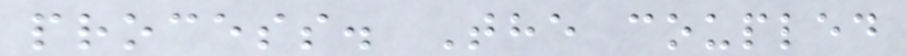process. The coupled
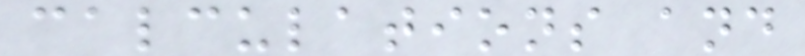calculations and
